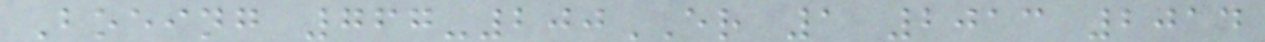Boeing 767-200ER 1 2013 2014
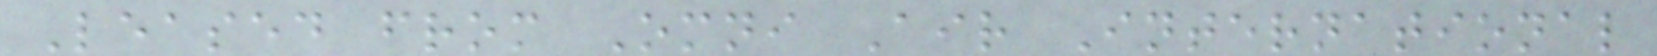Leased from Omni Air International
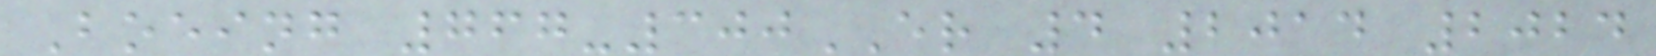Boeing 767-300ER 4 2014 2024
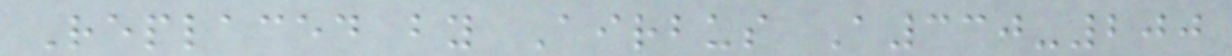Replaced by Airbus A330-200
